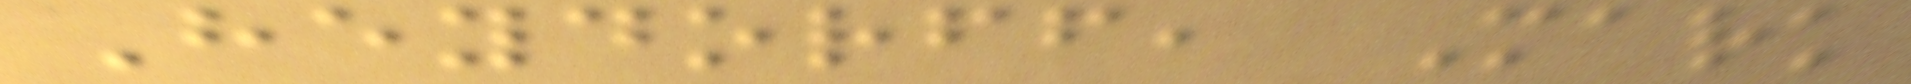Heydorff, Mark
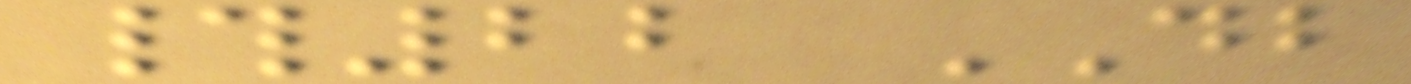#22 DB
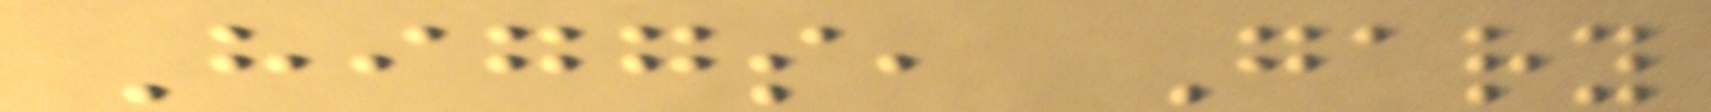Higgs, Gary
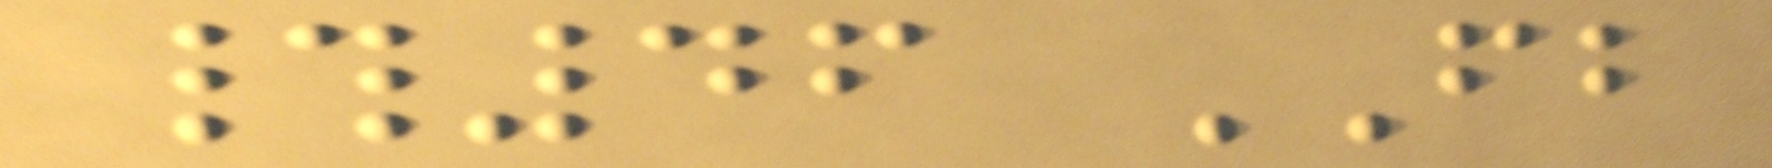#46 FB
